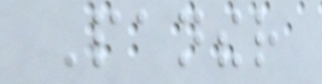Panther
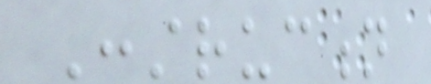Construction
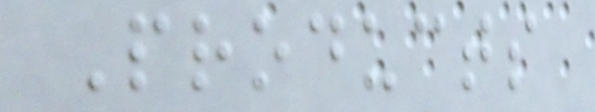Products
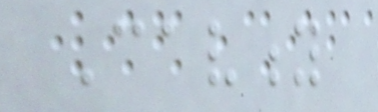Cavity
